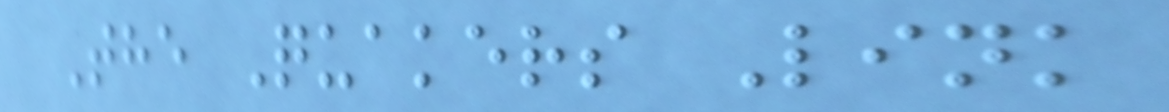The Quakers Link
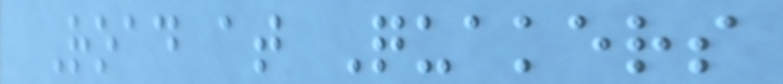Road at Quakers
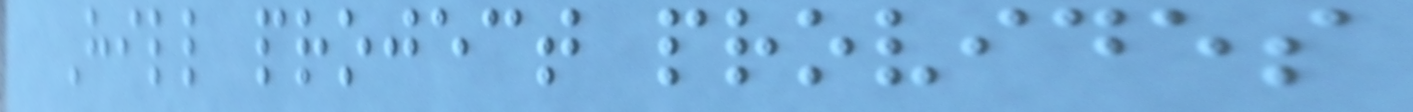Hill project provides
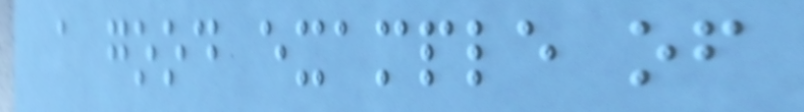a good example of
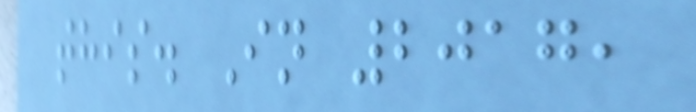this. In 2017,
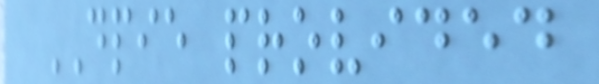DPIE provided
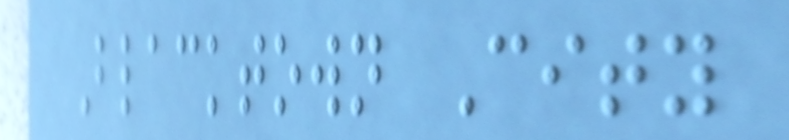Blacktown City
